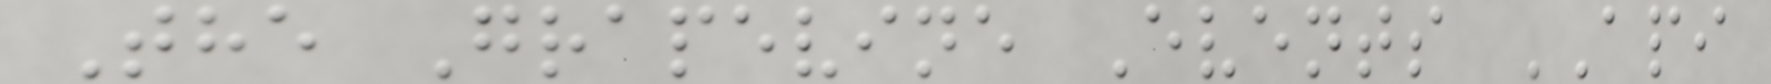The Grapevine Events API
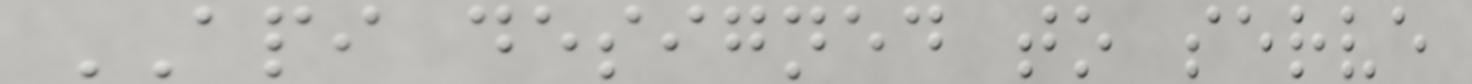API designed to serve
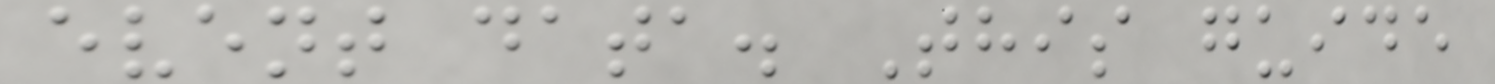event data. This guide
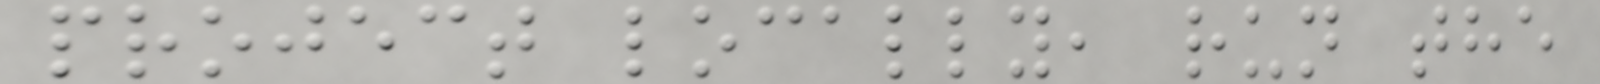project locally, run the
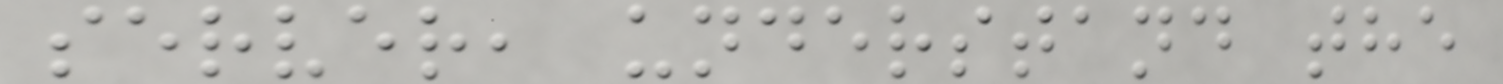server, understand the
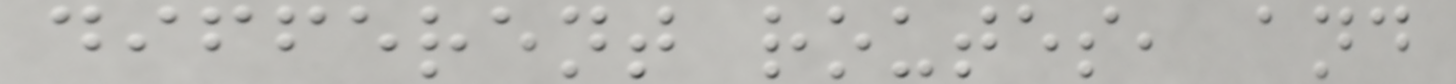different routes, and
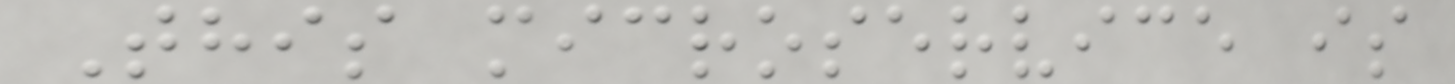This microservice is
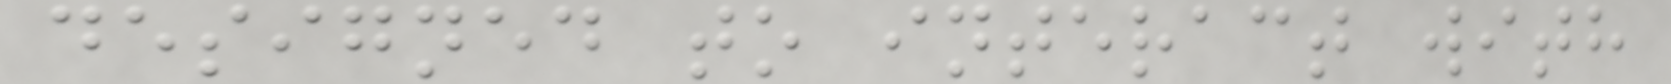designed to interact with
